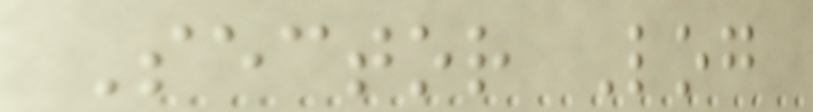Sector Log
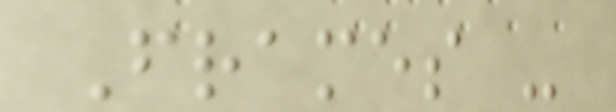Frames -
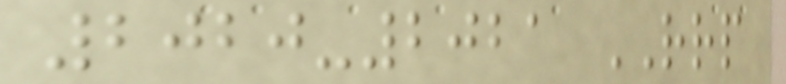2020-2021 RRP
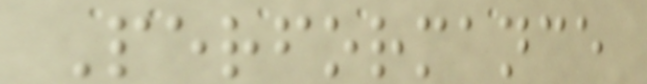Performance
